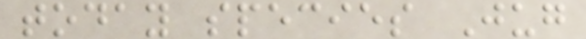today species Jug
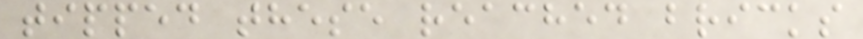tipped these reached bricks
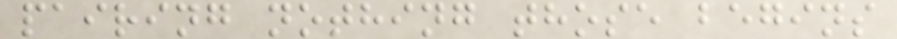pairing nothing those begins
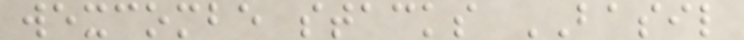wexcombe stacks BASIL
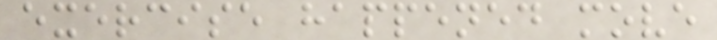exercise happened move
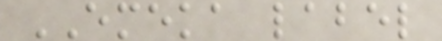EMEKA label
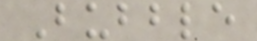Bubble
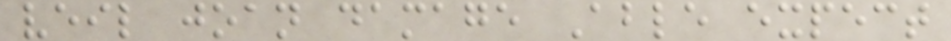veil joan damage Able expect
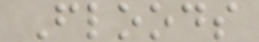Floods
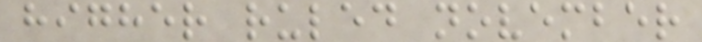higher ruled november
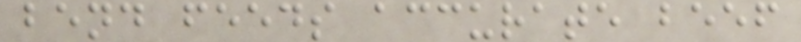bend feeds accurate beef
